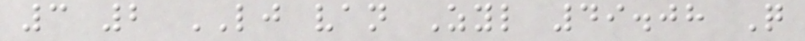3 2 LJ van Zyl 49.08 Q
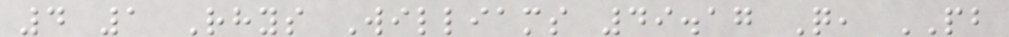4 1 Rhys Williams 49.17 Q, PB
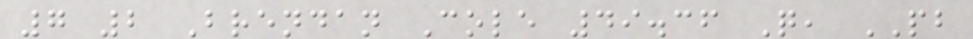7 2 Brendan Cole 49.36 Q, PB
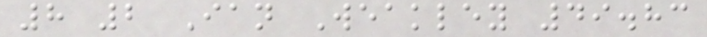8 2 Ian Weakley 49.83
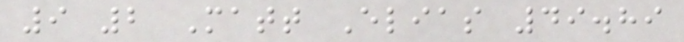9 2 Matt Elias 49.89
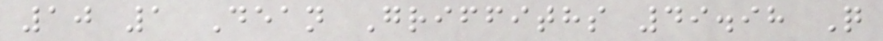10 1 Dean Griffiths 49.98 Q
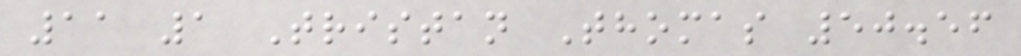11 1 Tristan Thomas 50.56
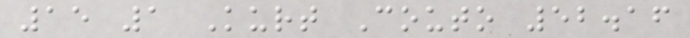15 1 Kurt Couto 52.16
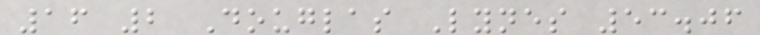16 2 Douglas Lynes 53.06
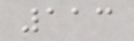113
